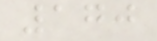170
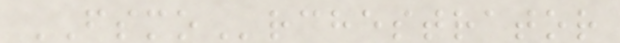FSMOrchestrator
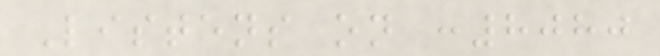Listens on :8080
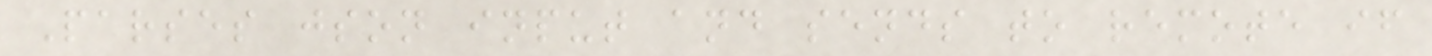Parses json input and sends to remote if
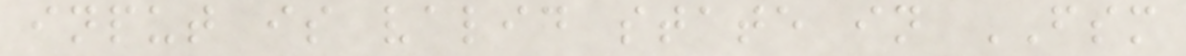input is valid state in FSM
